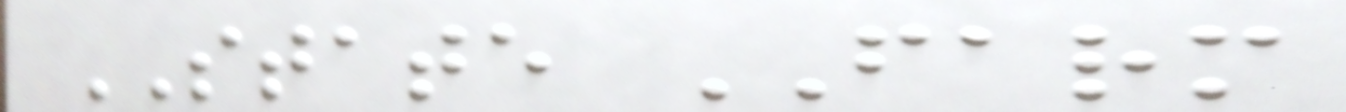STATE FARM
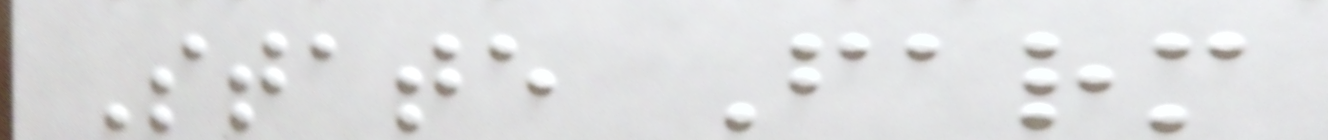State Farm
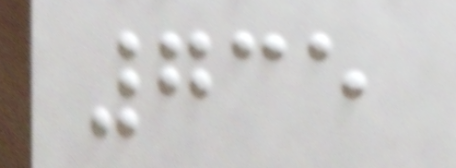735
